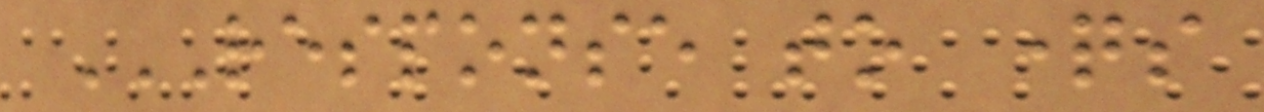RESPONSE TO QUESTIONS
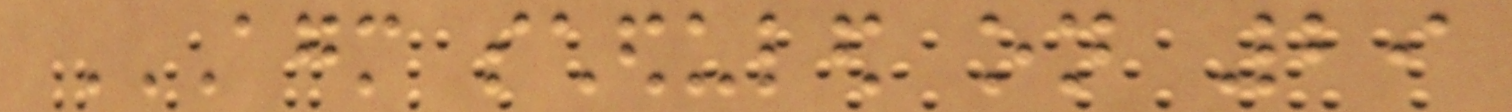AGM SCHEDULED ON 29
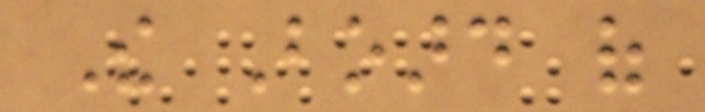The Board of
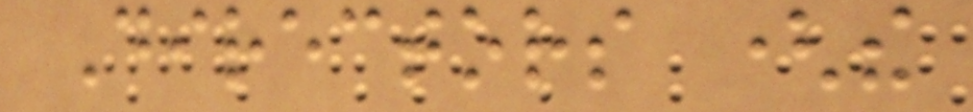Directors (the
